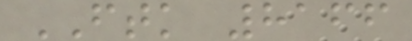FTK 8166
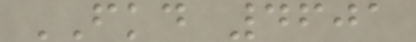FKD 4601
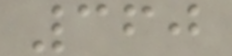360
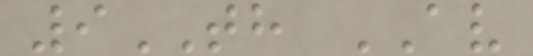9TH AV
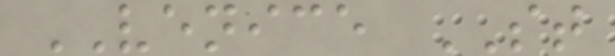VENICE ST
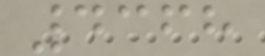4368
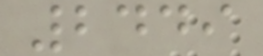2449
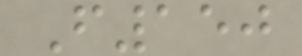F150
